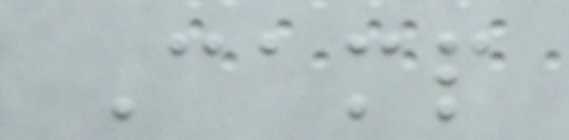Camp
